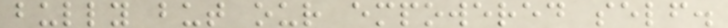bully but our empowered self.
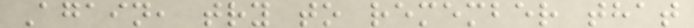Again, try to remember that
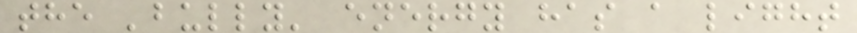the 'bully' energy has a light
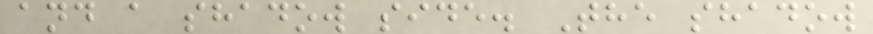and a shadow side. The shadow
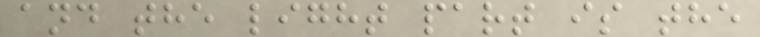and the light part is the
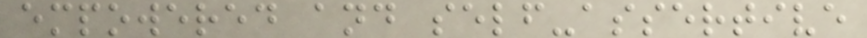empowered and self-assertive
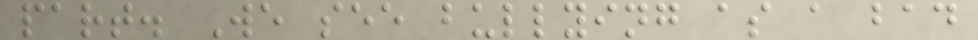part. We see bullying as a bad
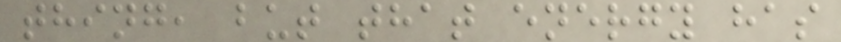thing, but that energy has
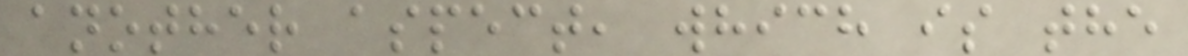another aspect, which is the
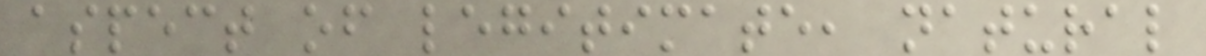aspect of legitimate, natural
